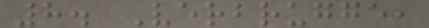8. Verbrugge,
